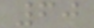60
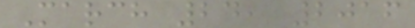March 24, 2016
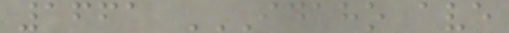1661 IDAHO AVE
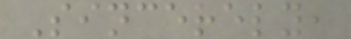Sincerely,
